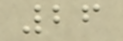26
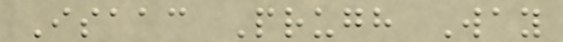Isaac Prugh Way
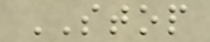STOP
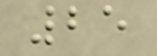25
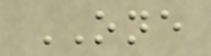ONE
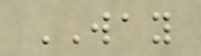WAY
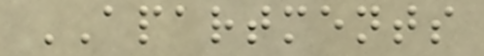APARTMENTS
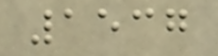1537
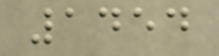1454
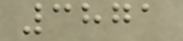3871
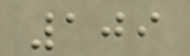109
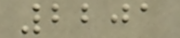2201
